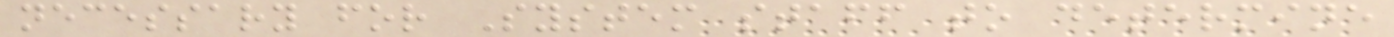necessary for System staff to determine
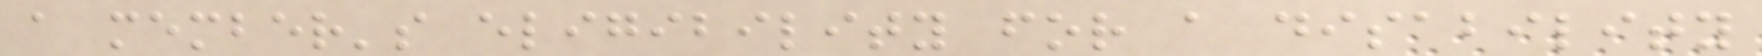a member's eligibility for a disability
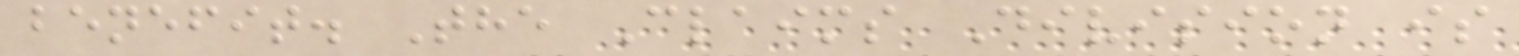benefit. The Claims Division is
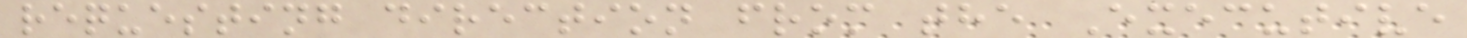requesting direction from the Executive
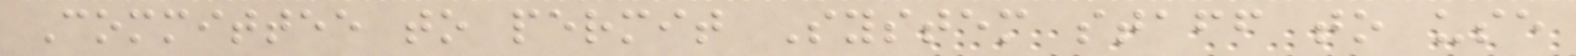Committee to permit System staff to use
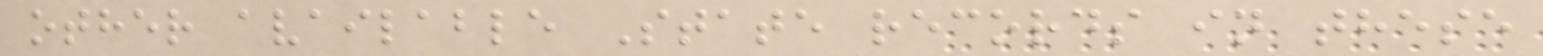other available State records in these
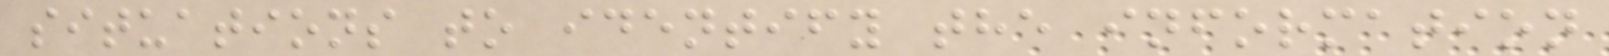situations to identify the information
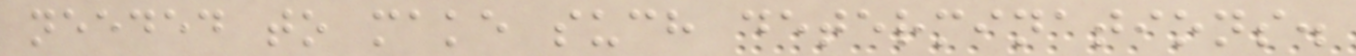needed to make such determinations.
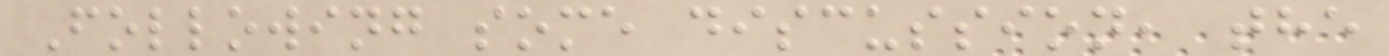Following some discussion, the
